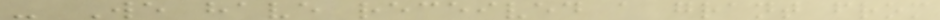- We have received a grant from
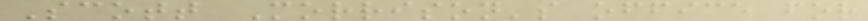Scott Morrison's office for
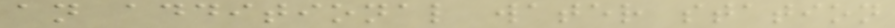an additional water station
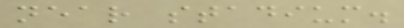near stadium.
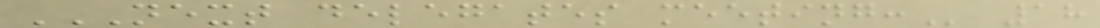NEXT DELEGATES MEETING: 18
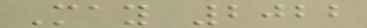May 2022
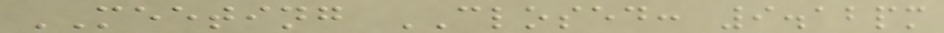MEETING CLOSED: 9.12pm
